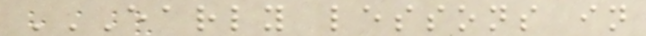EARLY LESSONS IN
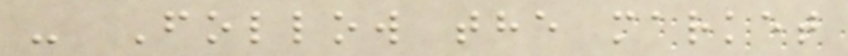- Follow the market
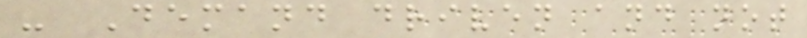- Demand driven and not
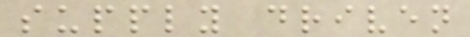supply driven
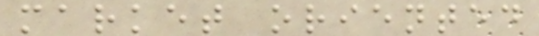market oriented
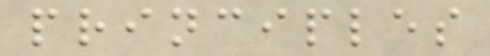principles
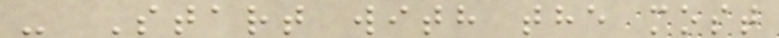- Start with the most
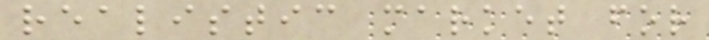realistic market for
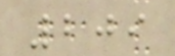209
